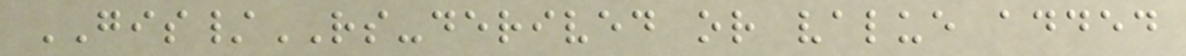GIS/RS-derived or value added
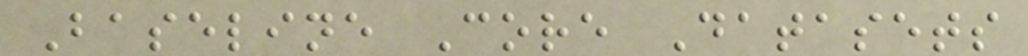Baseline Core Datasets
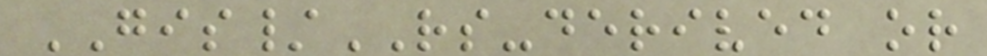GIS/RS-derived or
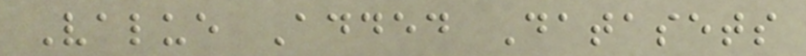Value Added Datasets
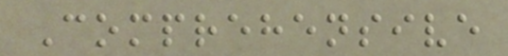Comprehensive
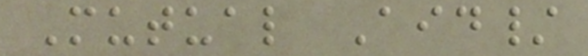Mutual Aid/
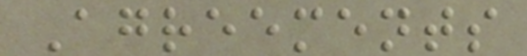Agreements
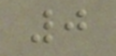0
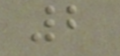2
